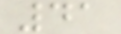41
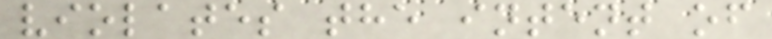violates the intent of
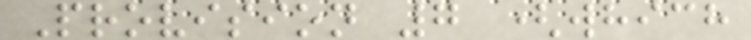Provision 7 (which
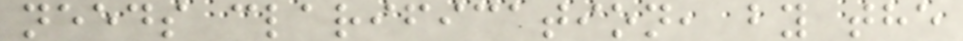needs clarification, by the
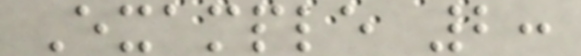Example 2:
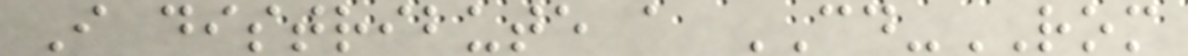I distribute a CD-ROM
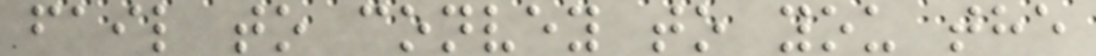fail to convey to you the
